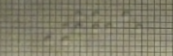The
